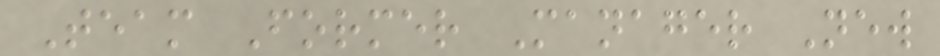Team Former Manager New
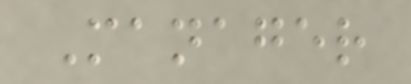Manager
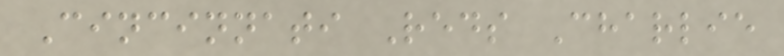Cincinnati Reds Charlie
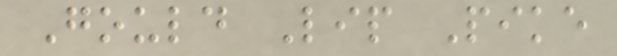Gould Lip Pike
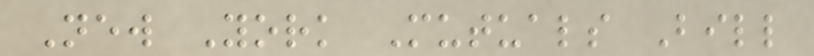New York Mutuals Bill
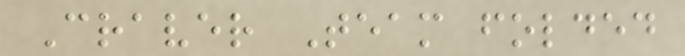Craver Team folded
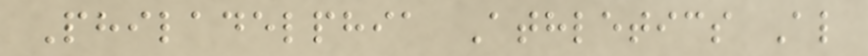Philadelphia Athletics Al
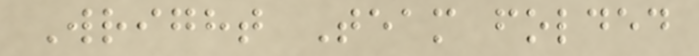Wright Team folded
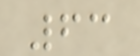63
